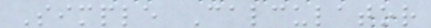Simple Calculator
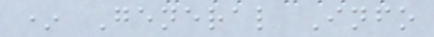* General Info
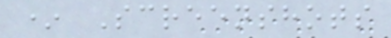* Screenshots
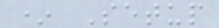* Setup
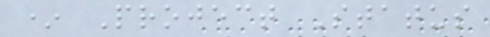* Project Status
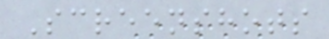Screenshots
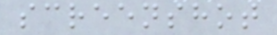screenshot
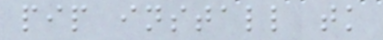pip install tk
